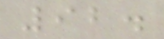92.
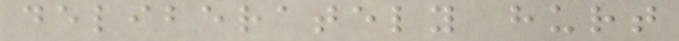deliberately hurt
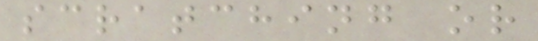scratching or
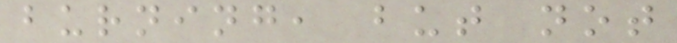burning, but not
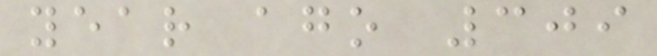year ago 309
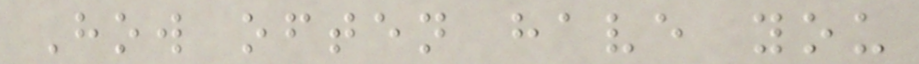How often have you
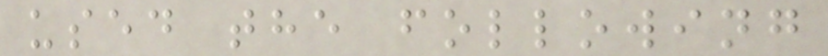used the following
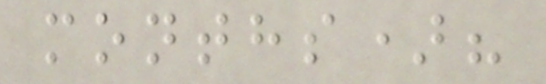months)?
